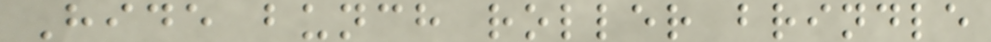Hide bunch roller brindle
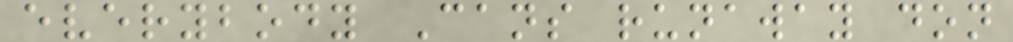everybody Cans runaway don
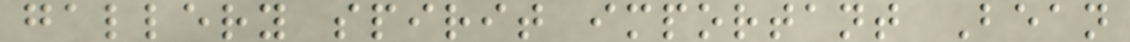gallery spirit important Bean
